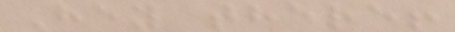Hey there!
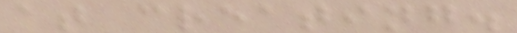at creating.
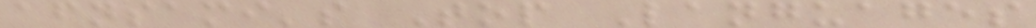afnsami's Top Languages
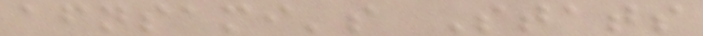afnsami's Stats
